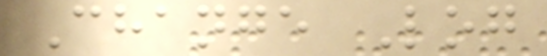Change Log
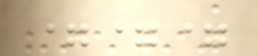===
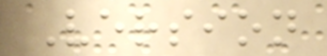Version
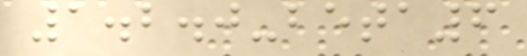1.2.0-beta6
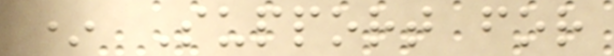* Support for
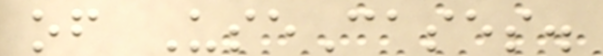of UseCases.
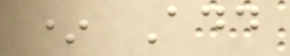* Add
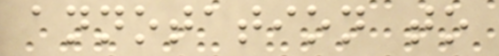annotation to
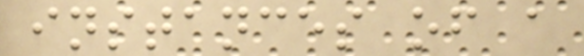instances of a
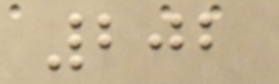202
